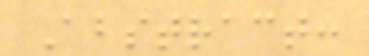Abstract:
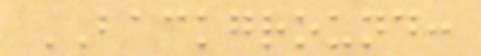BACKGROUND:
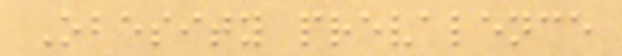Obesity prevalence
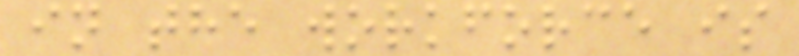in the workforce is
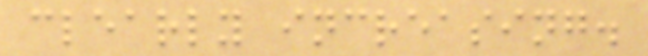clearly increasing.
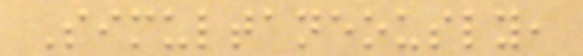Simultaneously,
